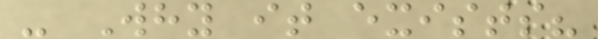- Why it exists?
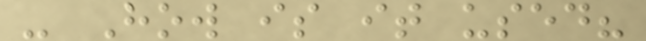- How is it used?
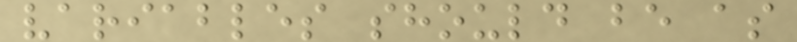variables should be as
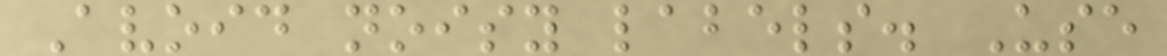Avoid noisy labels. Use
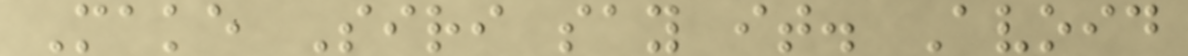Make Siri say it. Avoid
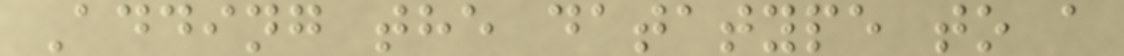Adding the datatype to a
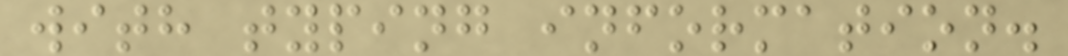with typing information.
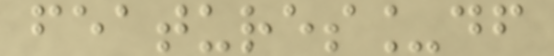features_df
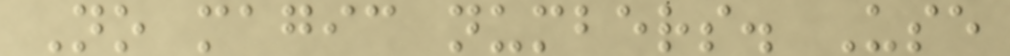No magic numbers. Use
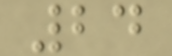24
